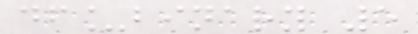df_binary 5
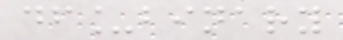df_binary
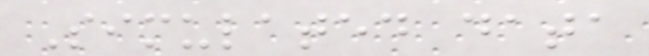Simulated data
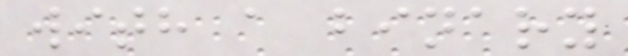with a binary
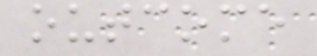outcome
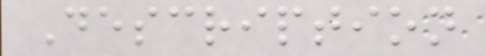Description
